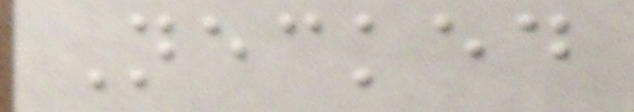Necked
